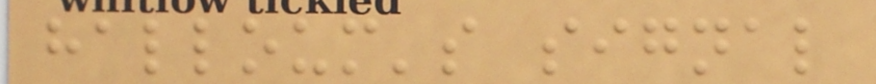halloum's signal
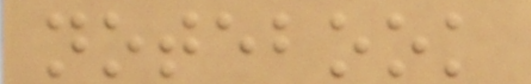notebook
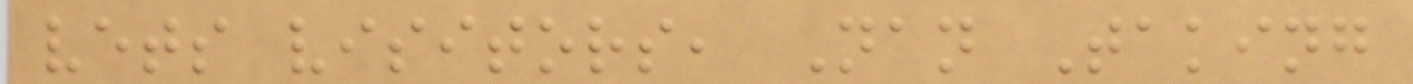vets visitors, Nan Taking
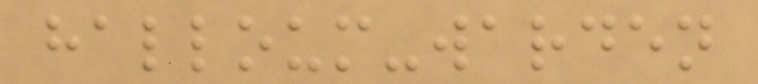halloum-warden
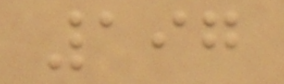197
